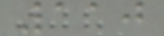110
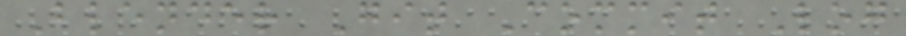Blender Git Commit Log
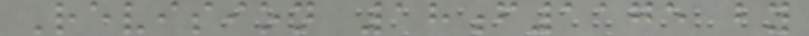Revision 18f1175 by
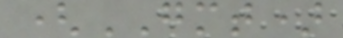(GMT)
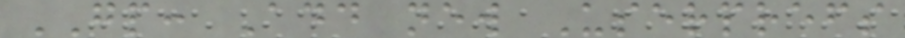GP: Add new Userprefs
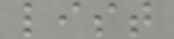list
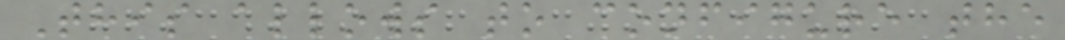This allows to configure the
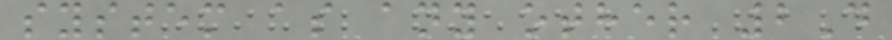system as any other 2D
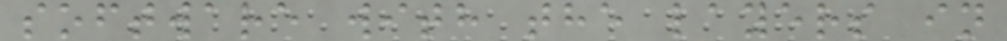software with the layers in
